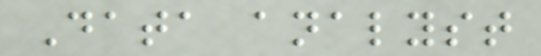Data analyst
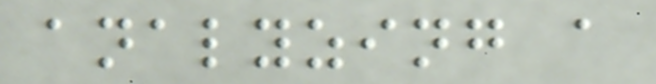analyzing a
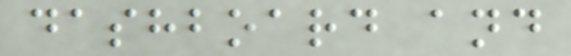dashboard and
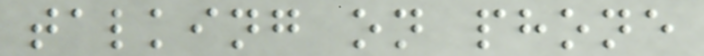talking on phone
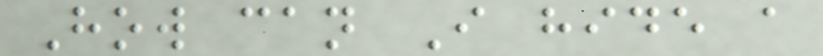How can I hide a
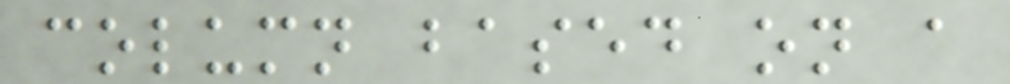column based on a
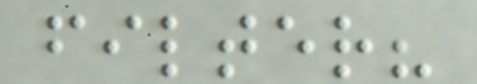filter?
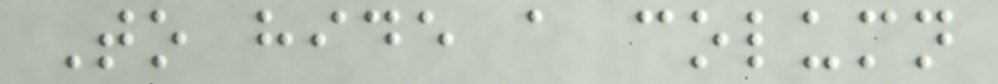To hide a column
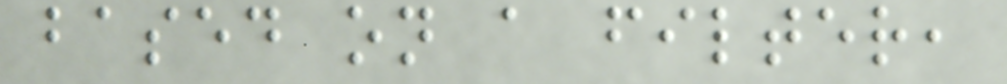based on a filter,
